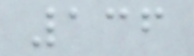136
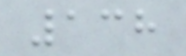138
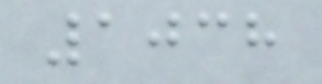1038
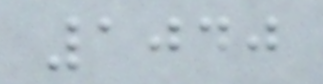1040
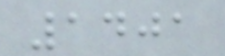1401
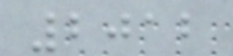2012
